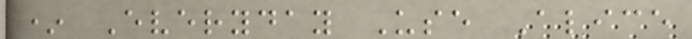* Everyday Use Alice
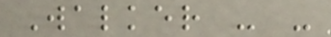Walker - -
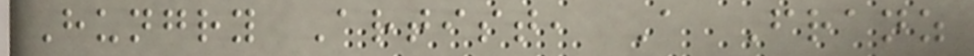Hungry Artist, A Franz
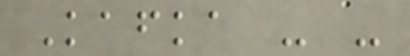Kafka - -
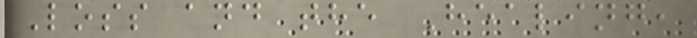Loss and the Healing,
